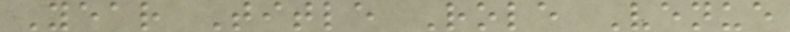Year Title Role Venue
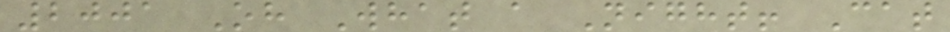2001 Oh What a Night! Cat
